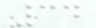34
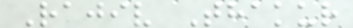Rajiv Thakur
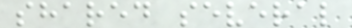shared several
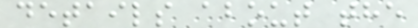details about the
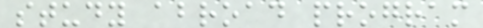study abroad program
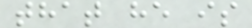that he is
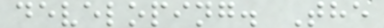developing. The
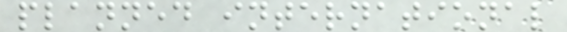planned international
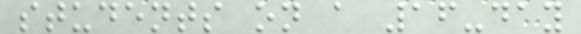students on a 16-day
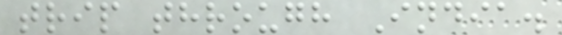trip through India.
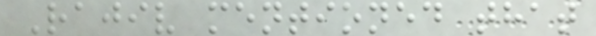Rajiv mentioned that
